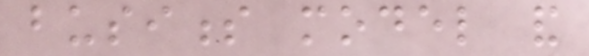business model and
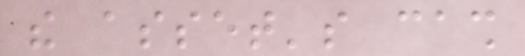the asset's cash
